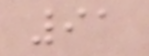91
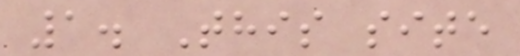1. This site
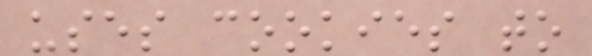uses cookies to
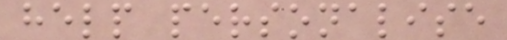help personalise
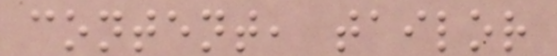content, tailor
